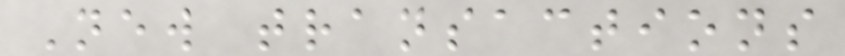New transactions
